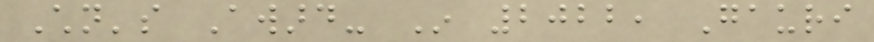Children's Award- In 2022, Gauri
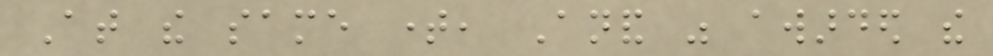At the same time, Anand was awarded the
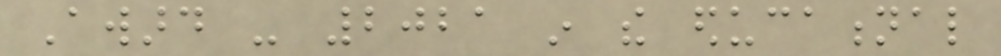Award - 2021 in the educational
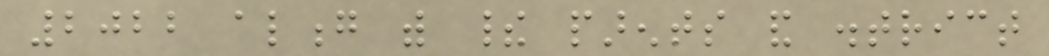2022 along with their parents and district
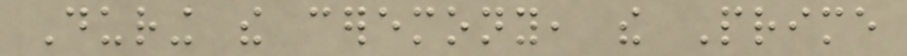During the ceremony, the Prime
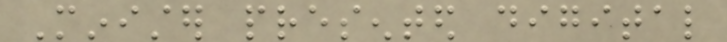Minister presented digital
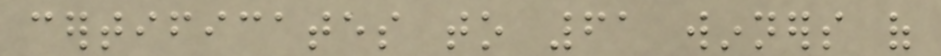certificates to 61 winners of
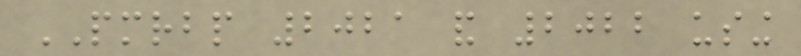PMRBP 2021 and 2022 using
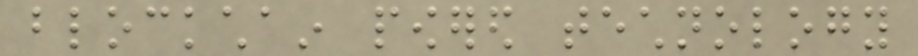blockchain powered technology
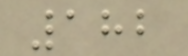182
